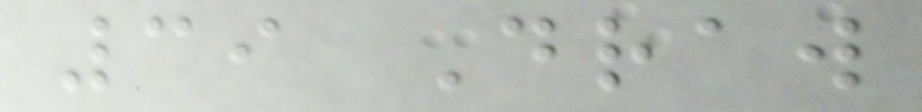39 Draw
